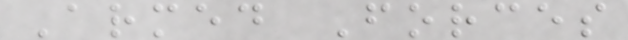Armed Forces
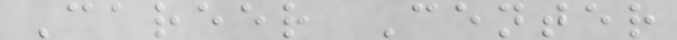Career Center
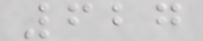627
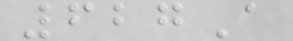627A
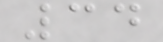34
